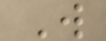W
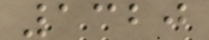1320
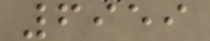6959
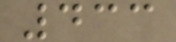433
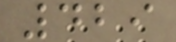429
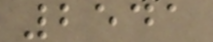2541
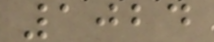1024
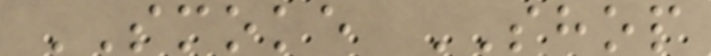SMOKE SHOP
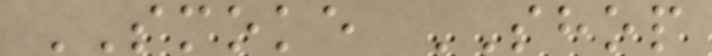SMOKE SHOP
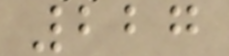227
